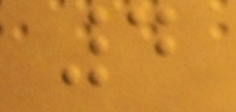4
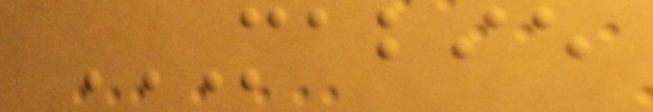MABIE
